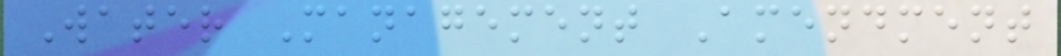Water Management Amendment
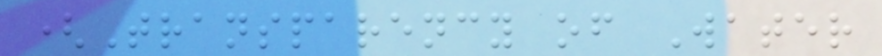(Transparency of Water
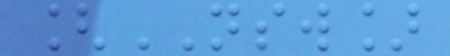[NSW]
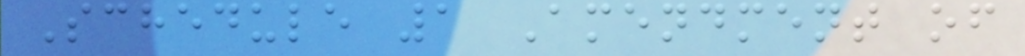Schedule 1 Amendment of
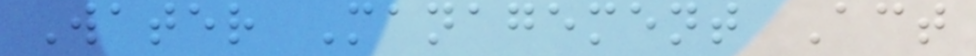Water Management Act
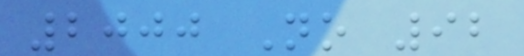2000 No 92
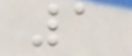1
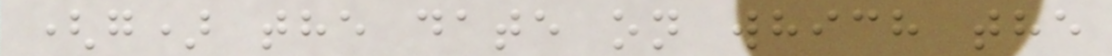(g) the date on which the
